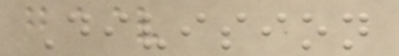Division
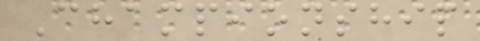Championship
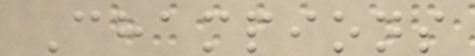Champions
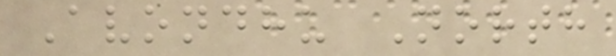Avondhu North
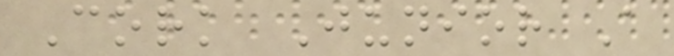Cork Junior A
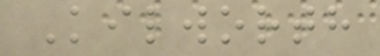Kilworth
